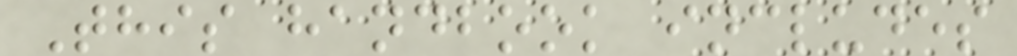This handbook includes
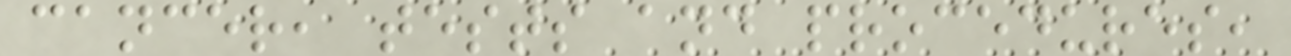cancer, tests and procedures,
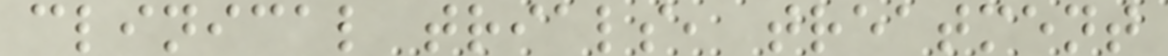clinical trials, treatment
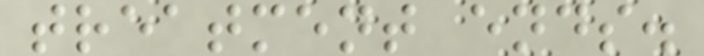treatment ends.
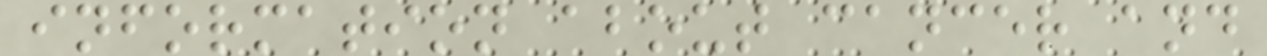information about cancer and
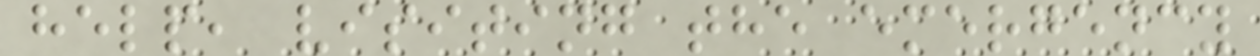help, visiting the emergency
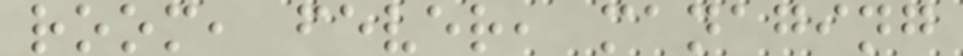room, fever, managing
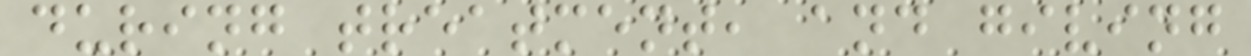during treatment, and giving
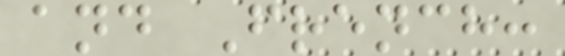and French:
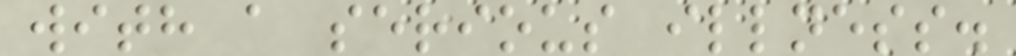with a serious illness.
